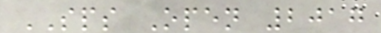SPS Open 2017
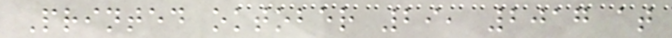Printed oktober 29, 2017 at
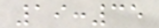19:35
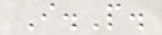I.P.
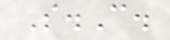S.C.
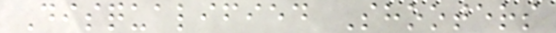Disqualified Shooters
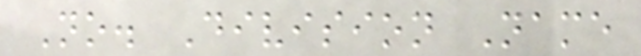No. Division Name
